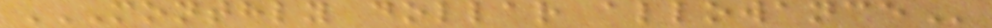MONTHLY DOLLAR ALLOWANCE
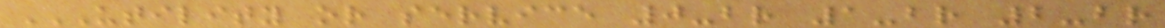UTILITY OR SERVICE 0-BR 1-BR 2-BR
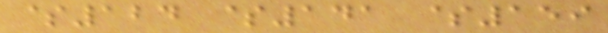$124 $141 $159
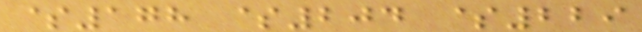$178 $204 $229
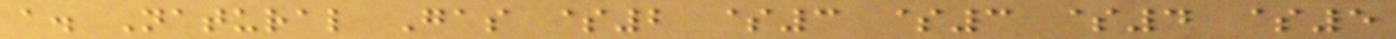a. Natural Gas $2 $3 $3 $4 $5
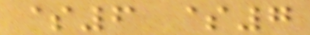$6 $7
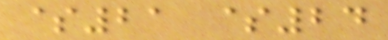$21 $24
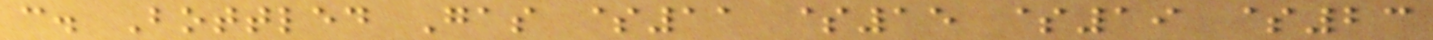c. Bottled Gas $11 $15 $19 $23
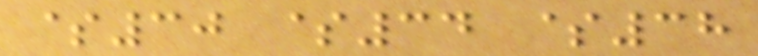$30 $34 $38
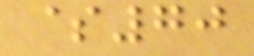$70
